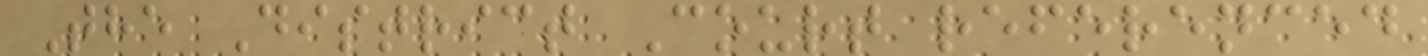The District Court referenced
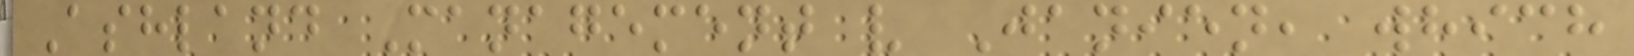Ashland Management v Janien, which
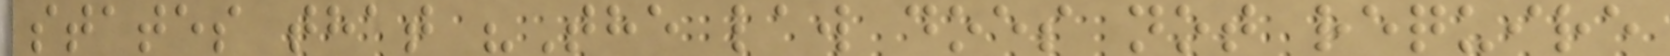states that "The law does not require
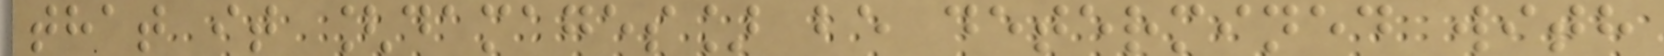that it [damages] be determined with
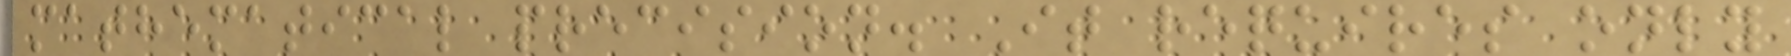mathematical precision. It requires only
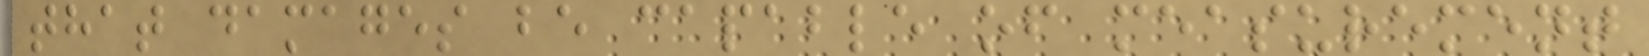that damages be capable of measurement
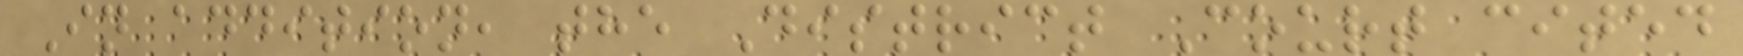In addition, the District Court cited
